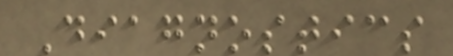Diagnostics
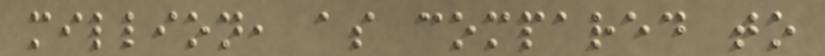million, as compared to
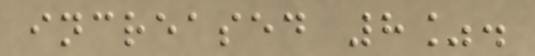increased 8%.
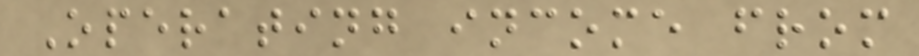Operating income from
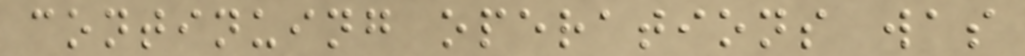continuing operations was
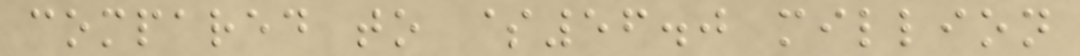compared to $56.0 million
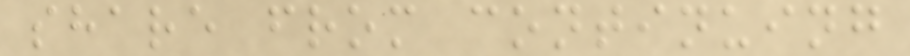share from continuing
